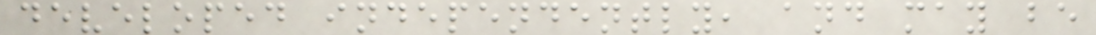developed independently, and may be
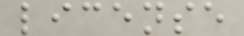license
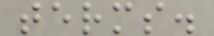terms.
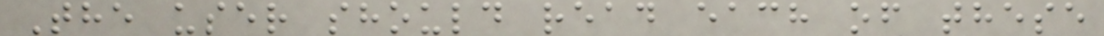The user should read each of these
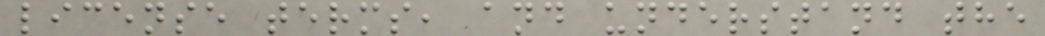license terms, and understand the
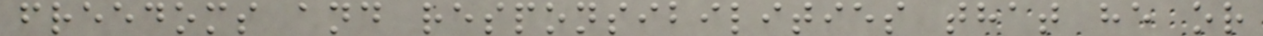freedoms and responsibilities that he or
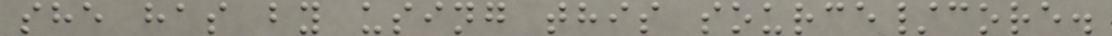she has by using this source/core.
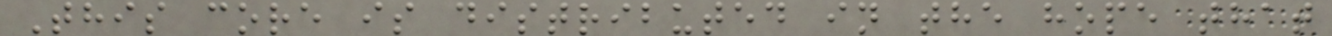This core is distributed in the hope that
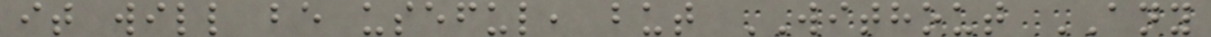it will be useful, but WITHOUT ANY
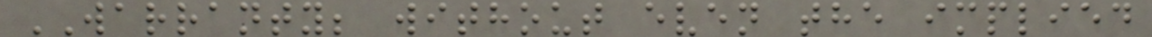WARRANTY; without even the implied
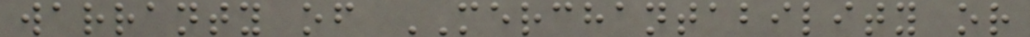warranty of MERCHANTABILITY or
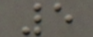5
